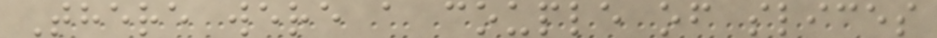There were a couple of slices
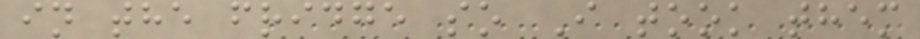in the fridge so I took them
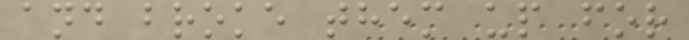and broke them up for
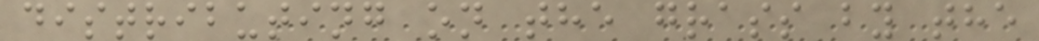distributing on the grass by the
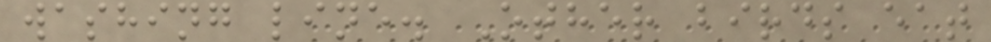washing line. Other birds eat
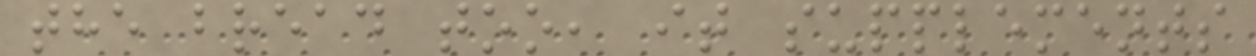the bread too, it supplements
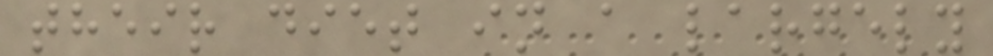their diet in a largely
